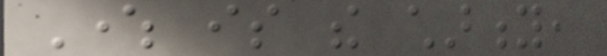Where is the charity,
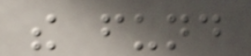the fund
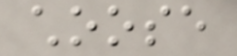choose
